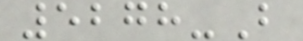5278-B
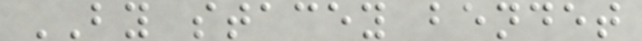BY stacey bendet
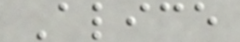Alice
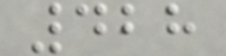428
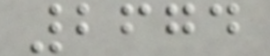2674
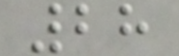28
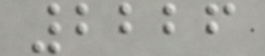2226
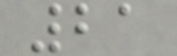21
